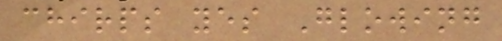chirps yes Glowing
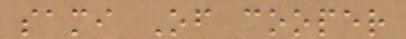sami Of cooper
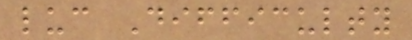luc Difficulty
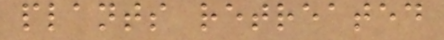plants retreated
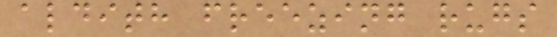aldith freezing rugs
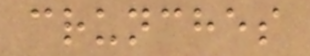crunches
